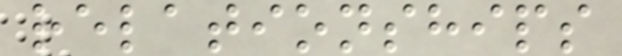relationships
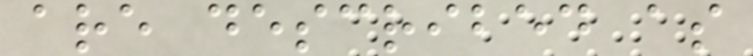are described as
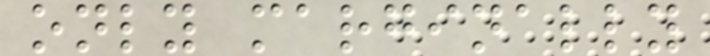only marginally
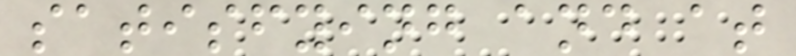satisfying and at
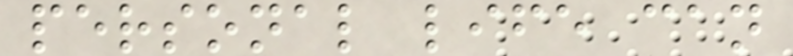personal life can
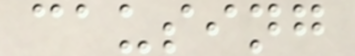causing
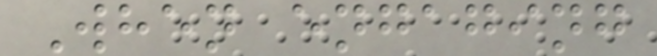When engaging
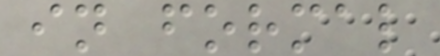in formal
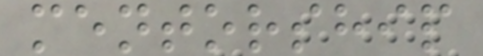mentorship
